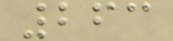263
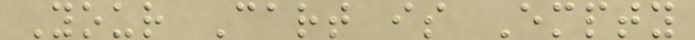Your Cart is Empty
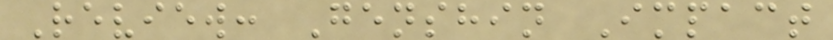Review: Genshin Impact
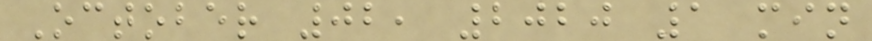October 02, 2020 1 min
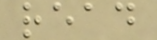read
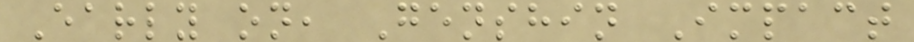Early on, Genshin Impact
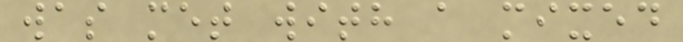was met with a mixed
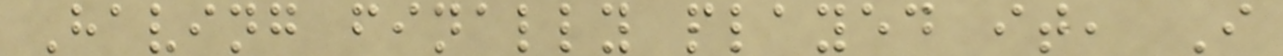Having finally played it, I
